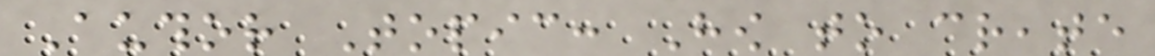Author Topic: How to create
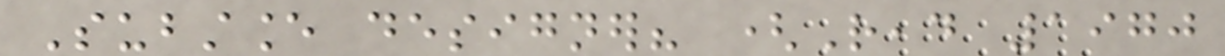Substance designer? (Read 1970
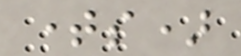times)
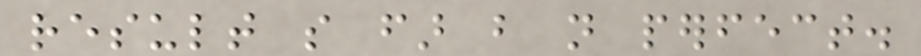result so far but not perfect.
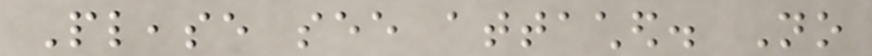Please see attached. No
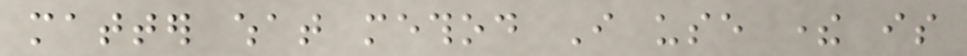matter what method I use there is
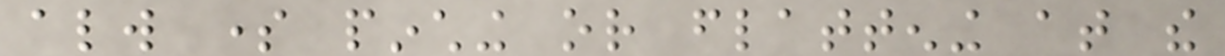always some pinching or flattening at the
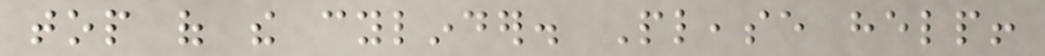top of the cylinder. Please help!
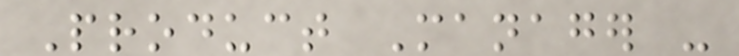Product Manager -
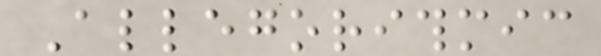Allegorithmic
